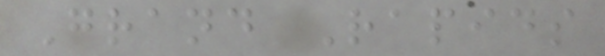Grand Rapids
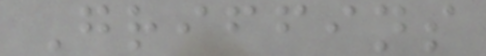Griffins
